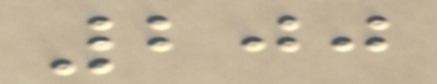200
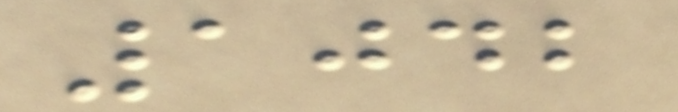1042
